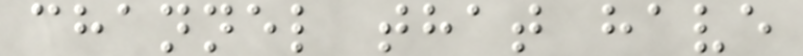channel that have
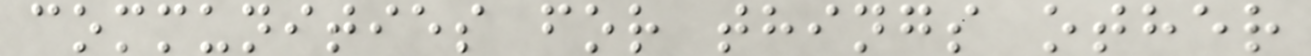communities for things other
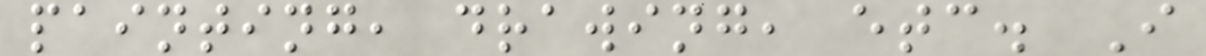painting, drawing, etc. I
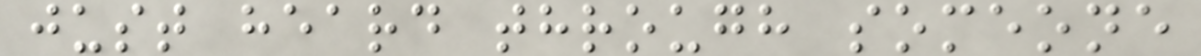just heard through someone
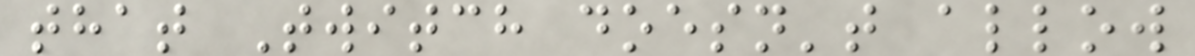that Twitch doesn't allow
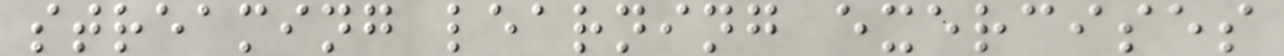streaming learning exercises
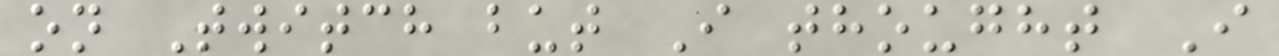on Twitch but I thought I
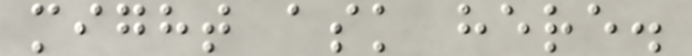might ask here.
